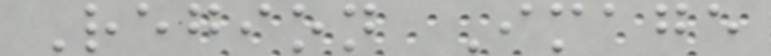Region Image
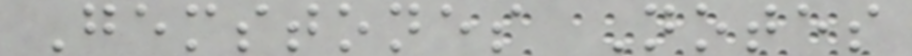Gemstones Notes
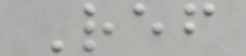Ref
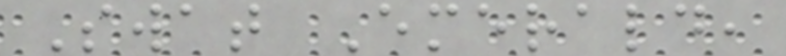Swat Emerald,
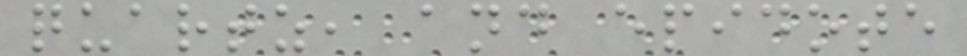quartz, and epidote
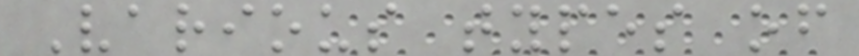Various types of
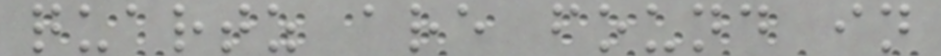quartz are found in
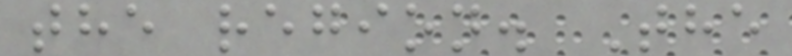the region. The
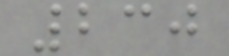230
